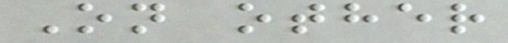On other
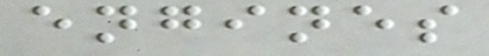engines
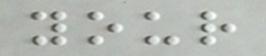your
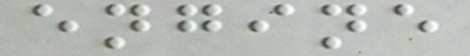engine
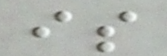is
